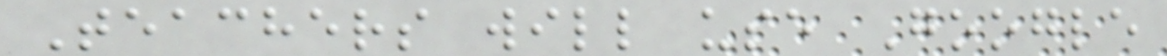Teachers will use Google
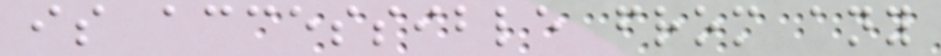is accessible from any
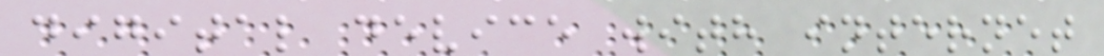digital device with internet
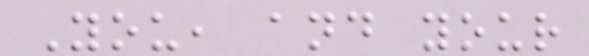You, and your
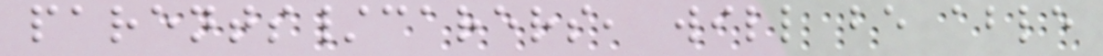parents/carers, will be able
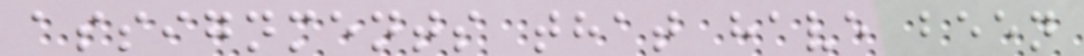assignments that have been
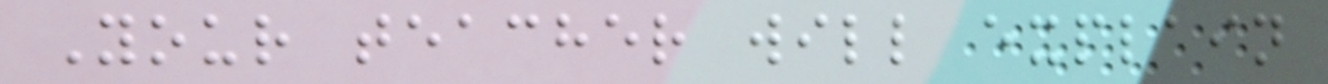Your teacher will explain
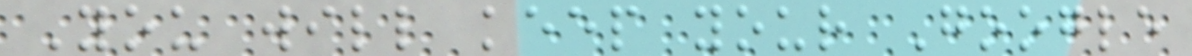You will keep your Google
